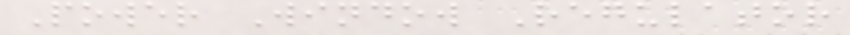Power Window Regulator
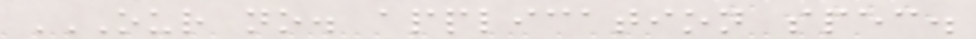OUR NO. APPLICATION SPEC.
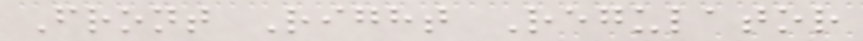Front Right Regulator
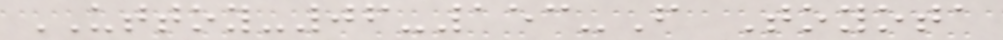UTTOY-06-153-F Toyota
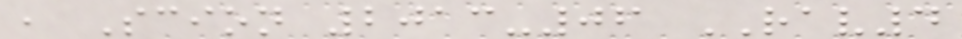, Scion 2013-06 RAV4
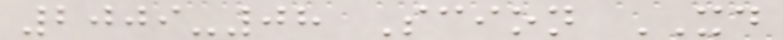2009-08 Scion XD
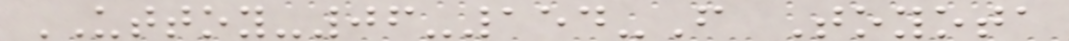UTTOY-06-154-F Toyota
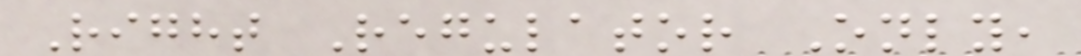Right Regulator Only,
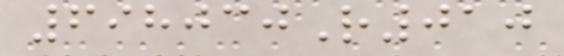698030R010
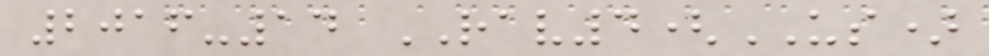2016-14 RAV4(US)
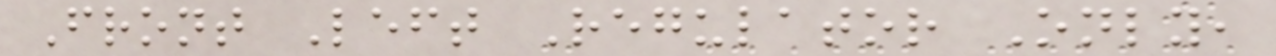Front Left Regulator Only,
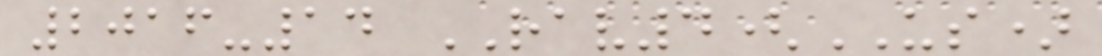2016-14 RAV4(US)
